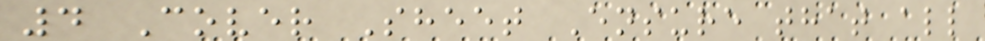4 Cover Sheet Ensure that all
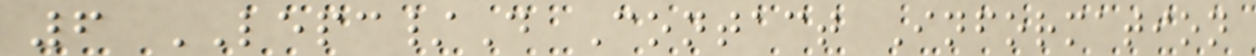6 LEPC/D Contact Information
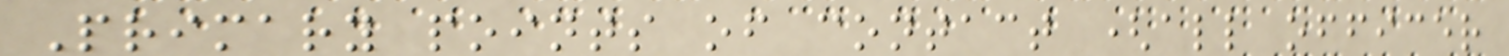Primary points of contact (all officer
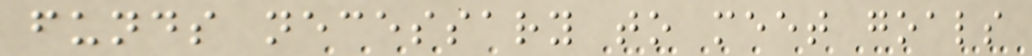funds necessary to meet goals
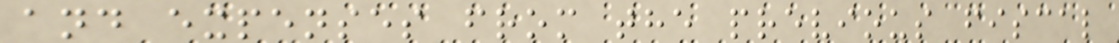and expenses from the previous fiscal
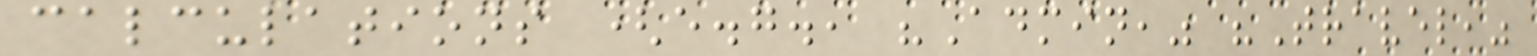calculations (e.g., "Admin," "Travel,"
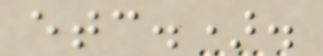etc.).
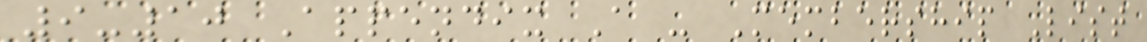9-10 Appendix A - Membership List
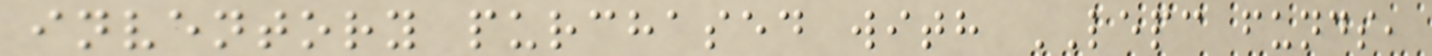inventory purchased with LEPC funds,
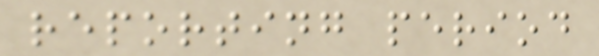reporting period
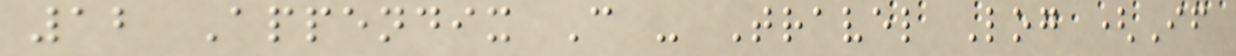12 Appendix C - Travel Log (If
